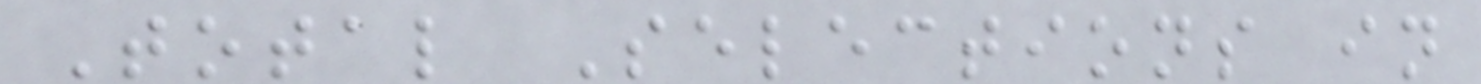Total Selections in
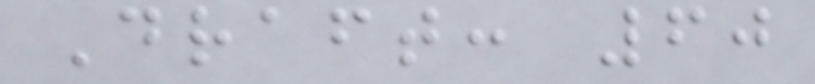Draft: 60
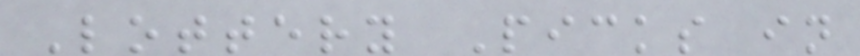Lottery Picks in
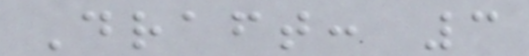Draft: 3
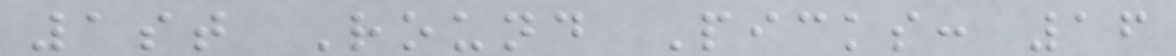1st Round Picks: 16
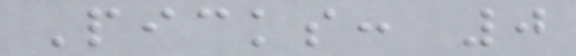Picks: 0
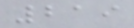219
